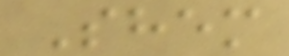Shem
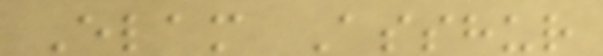Elam Asshur
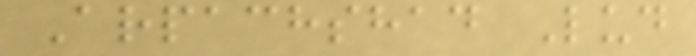Arpachshad Lud
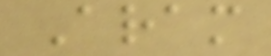Aram
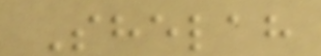Shelah
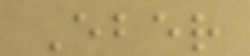Eber
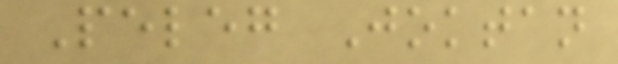Peleg Joktan
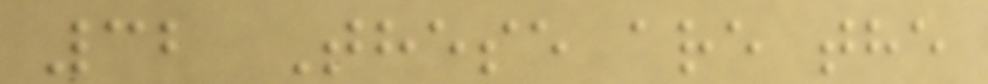32 These are the
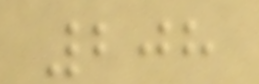208
